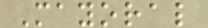Mayoral
